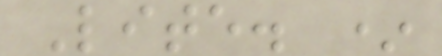Lite. *
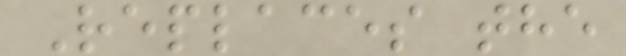Replaces the
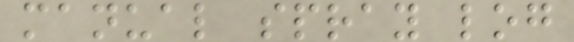manual spray log
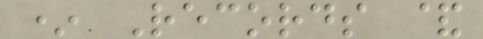* Records &
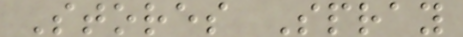Stores Spray
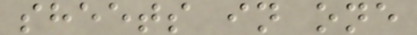sheets in one
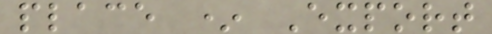place * Export
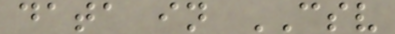data in CSV
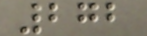272
